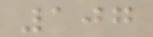107
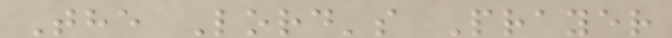The Lord's Prayer
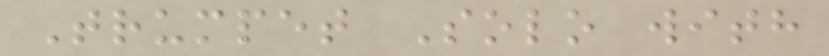Trumpet Solo with
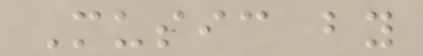Music by
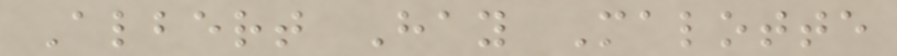Albert Hay Malotte
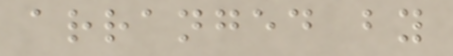arranged by
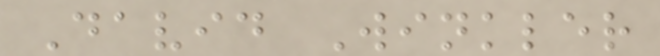David Winkler
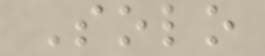Solo
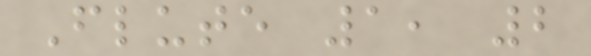Flute 1, 2
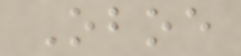Oboe
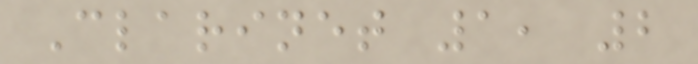Clarinet 1, 2
